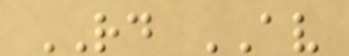RD AV
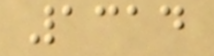1314
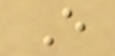E
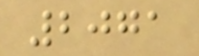2071
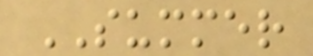SUMMER
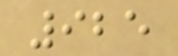925
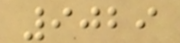9029
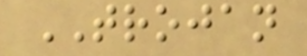TROJAN
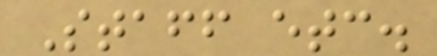Staff etc.
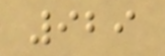929
